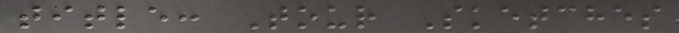title: Tour Sketches
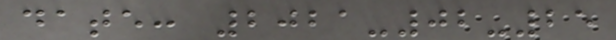date: 2021-02-25
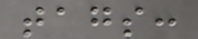tags:
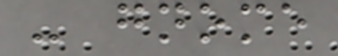- gnome
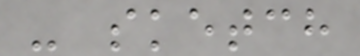- sketch
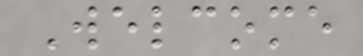Welcome
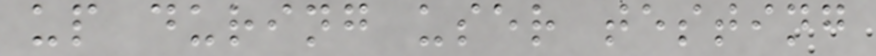up during user testing
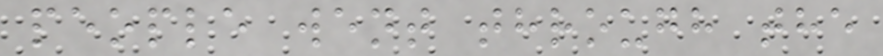people went through the
